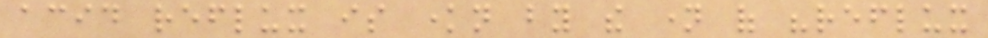acid reflux is known by the name of "reflux
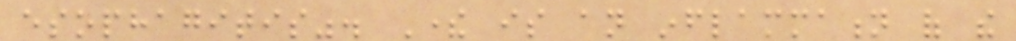esophagitis". There is an inflammation of the
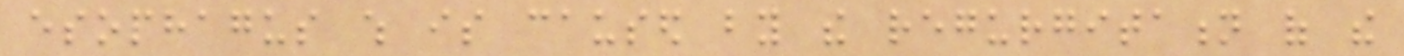esophagus which is caused by the regurgitation of the
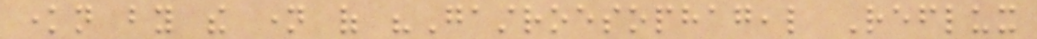known by the name of "Gastroesophageal Reflux
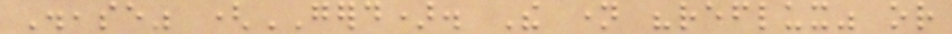Disease" (GERD). The name "reflux" or
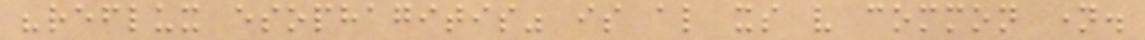"reflux esophagitis" is also its very common name.
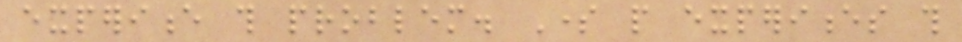experience this problem. Some people experiences this
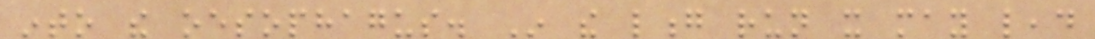into the oesophagus. In the long run it may lead
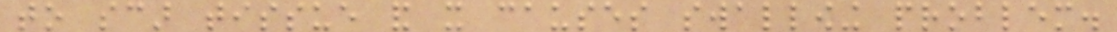to scar tissue and it causes swallowing problem.
